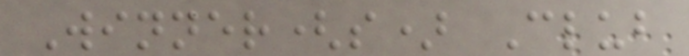Winner(s) Club
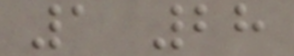1 28
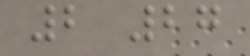2 27
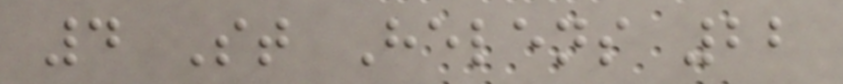4 St Helens 22
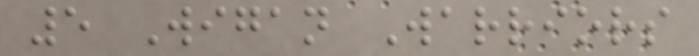5 Wigan Warriors
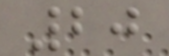20
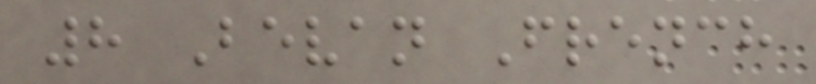8 Bevan French
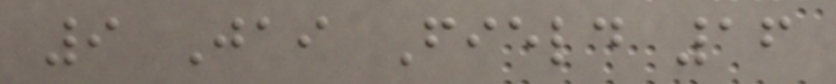9 Jai Field 16
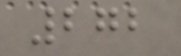272
